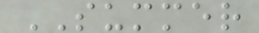SUMMER
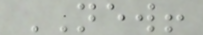NEW!
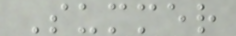Summer
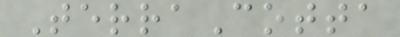TerraCotta
